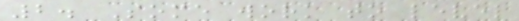2. Some work to level
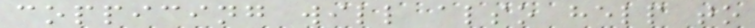coppicing will also help to
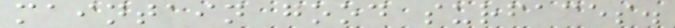maintain good surfaces.
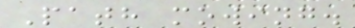Path mowing.
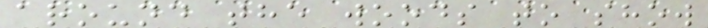around the woods to show
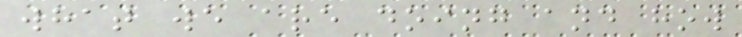what we are doing and how
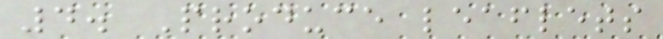4. Produce leaflets
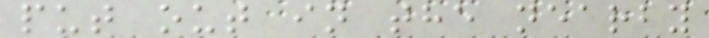put out in the nearby
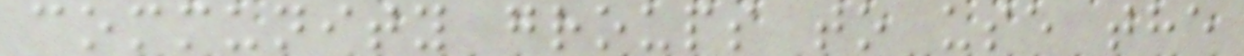community groups to use the
